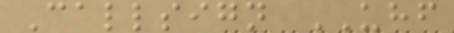Callsign UHF
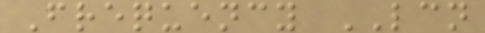Frequency LCN
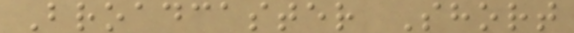Broadcaster Short
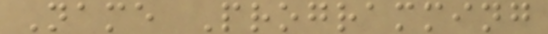Name Programming
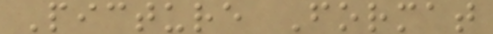Picture Format
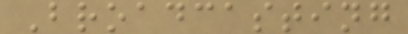Broadcasting
